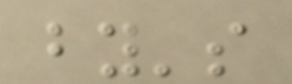by's
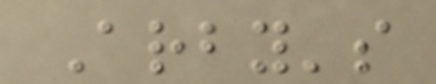Arby's
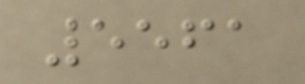5561
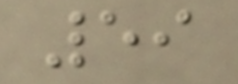59
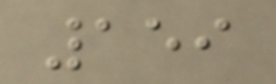159
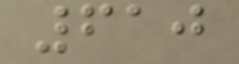610
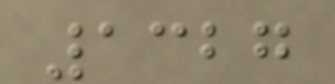1327
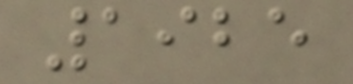1925
